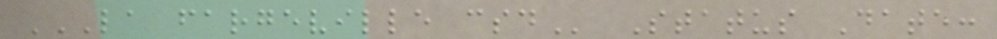LA FARGEVILLE CSD Status Date:
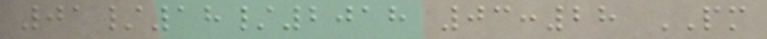01/18/2018 03:28 PM
